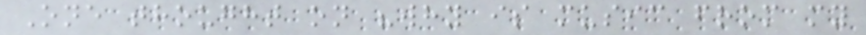One thought on "why is music from my
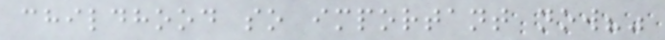childhood so important now?"
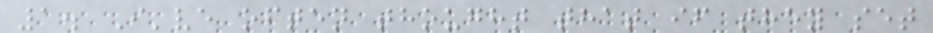1. I've often thought that if they set
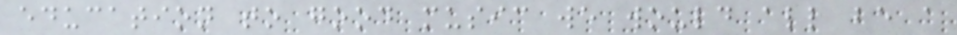education to good music we would all be a
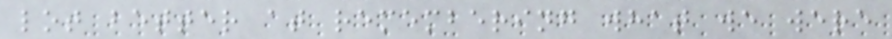lot better at remembering what we were
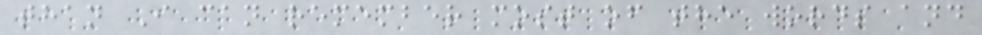than I can remember most of the words and
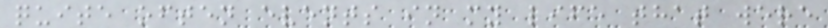quite often events in my life that were
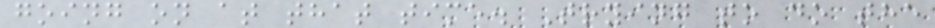going on at that time. Trying to do the
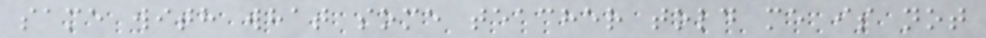same with what some teacher told me is not
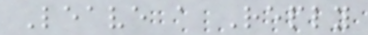Leave a Reply
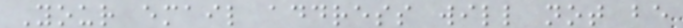Your email address will not be
